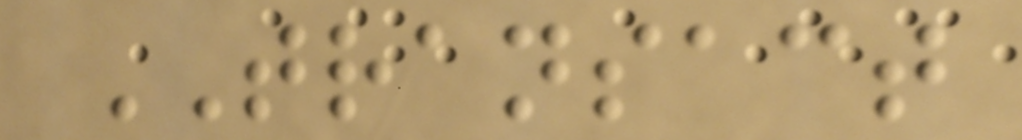TRANSACT
